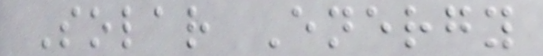Solar Energy
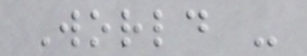World -
